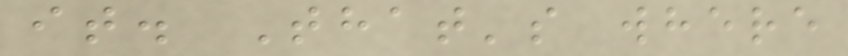it. That's where
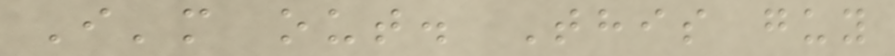I'm out. This guy
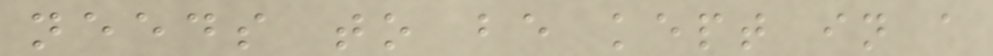needs to be kept in a
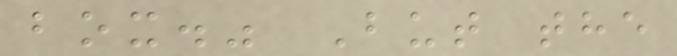box." But the
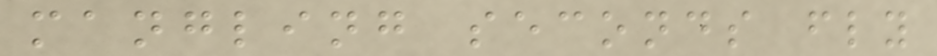mangling seconds fly
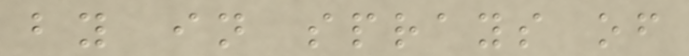by in sprays of
